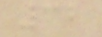32
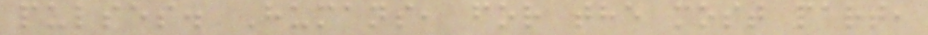pulses. Humans, for the most part,
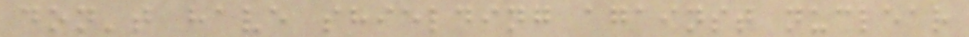don't have shielding against nuclear
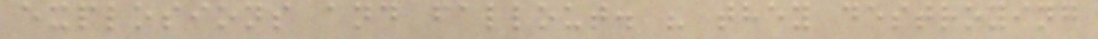explosions and fallout. " they destroying
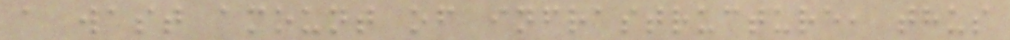a wast amount of infrastructure, thus
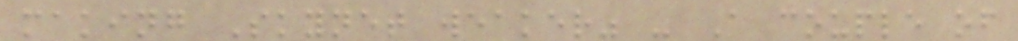making Skynet weaker" - A couple of
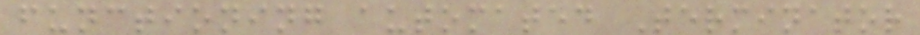functioning automated Terminator
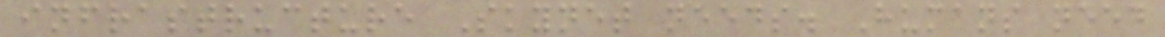infrastructure Skynet needs. Humans need
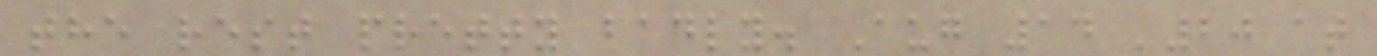the rest pretty badly. Aug 14 '20 at
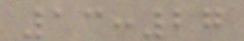13:27
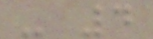- 4
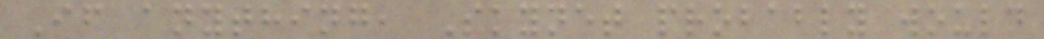If anything, Skynet probably would
